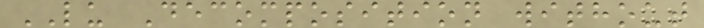LU Decomposition without
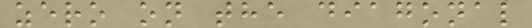zero on the diagonal
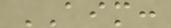AIM:
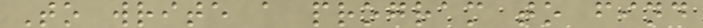To write a program to find
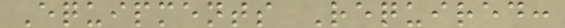Equipments Required:
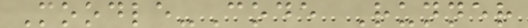Moodle-Code Runner
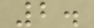2.
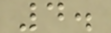4.
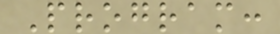Program:
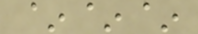~~~
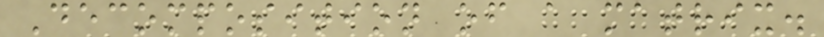Decomposition of a matrix.
